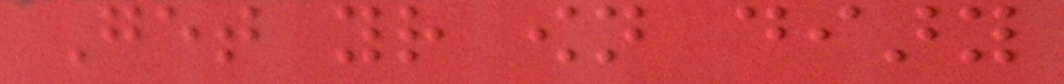Get your own diary
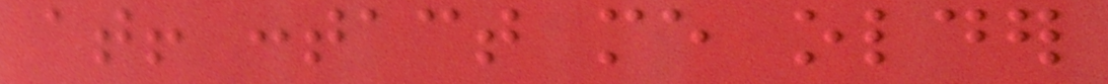at! contact me older
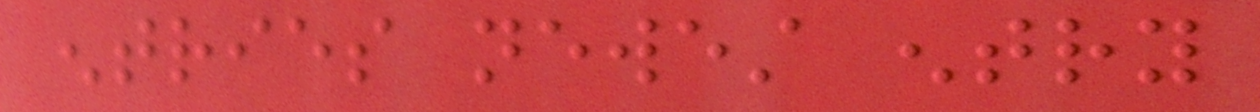entries newest entry
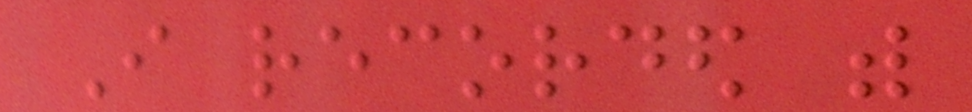I recorded with
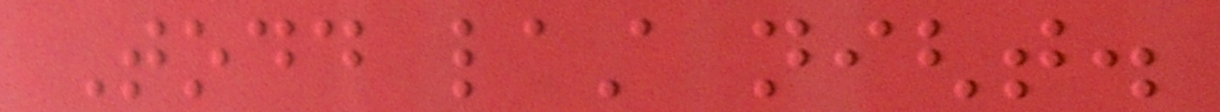Todd last night.
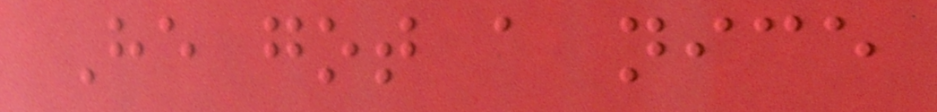He got a nice
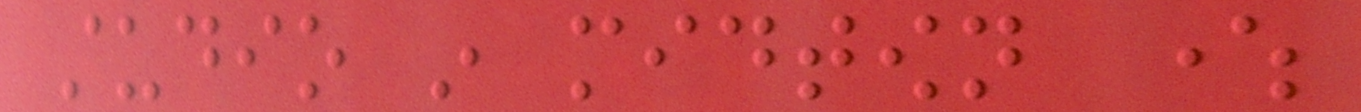studio in midtown where
